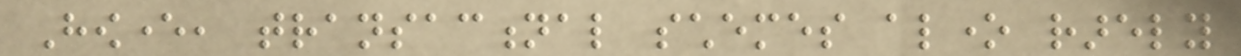However, transactional schemes alone rarely
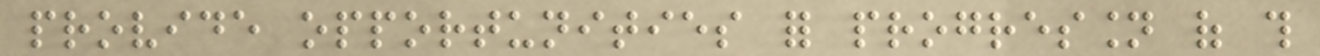provide opportunities for progression of this
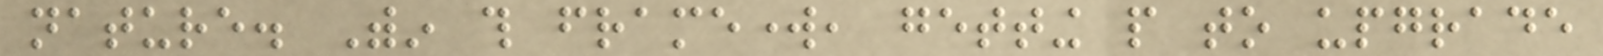nature. Within this framework, getting people to upgrade
